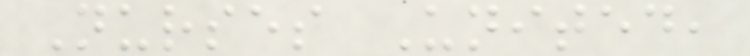Nurses United,
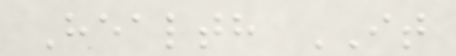Health IT
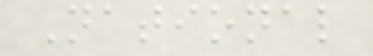National
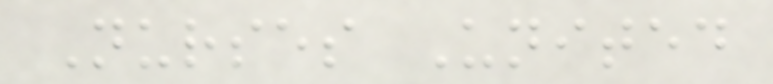Nurses United
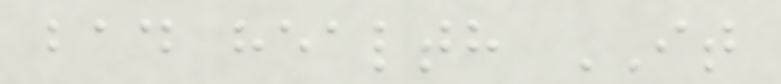bad health IT
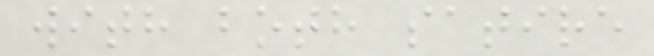with both satire
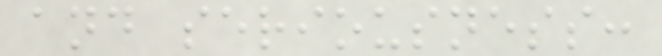and seriousness:
